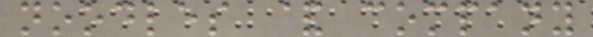noodles & company
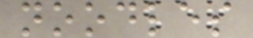noodles
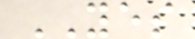YES
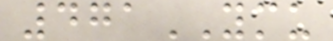471YMU
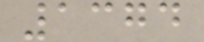1374
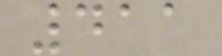411
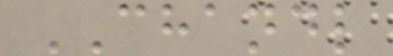CHANDL
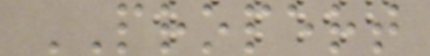PROPERT
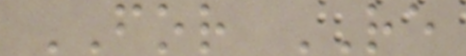FOR RE
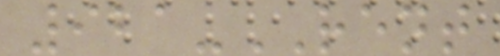921-RENT
